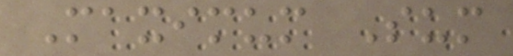Maximum Sum
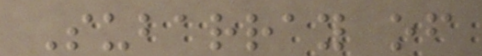Subarray of
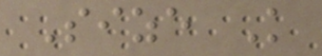Size K
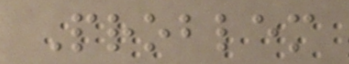Problem
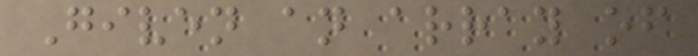Given an array of
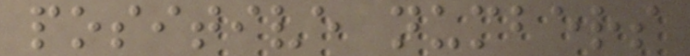positive numbers
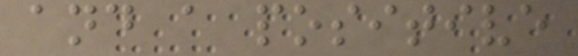and a positive
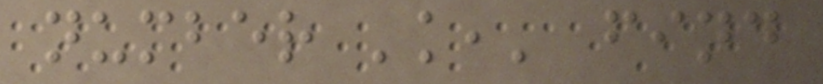number 'k,' find
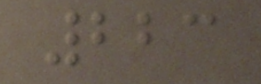223
